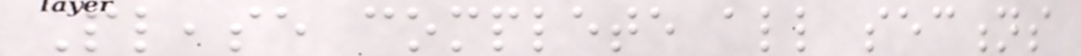Please complete all sections
